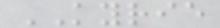KYRIE
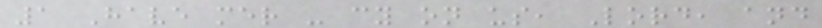1 Have mer - cy on us, Lord, and
